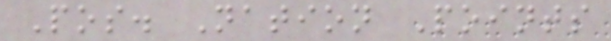Pos. Nation Points
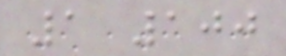1 100
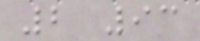2 93
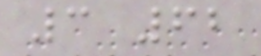3 62
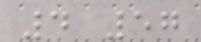4 57
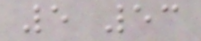5 53
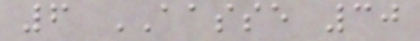6 AASSE 30
